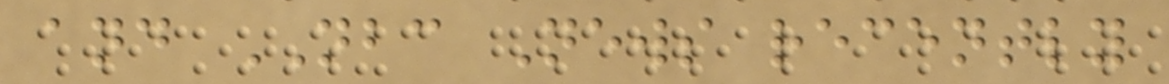and NBC News recently
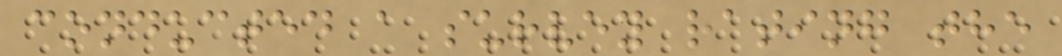conducted a survey rating the
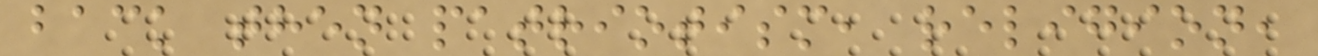back then patriotism, religion,
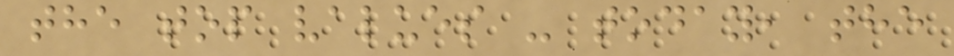the top values - today, the
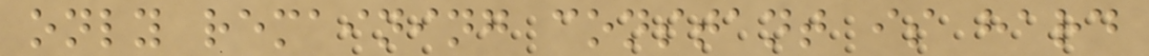only remaining constant is hard
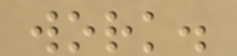work.
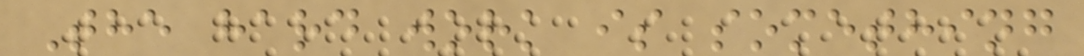The hard work is something
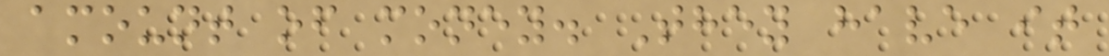amount of money. They have it
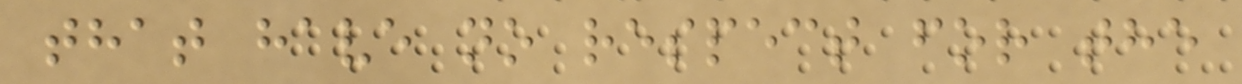that have no respect for the
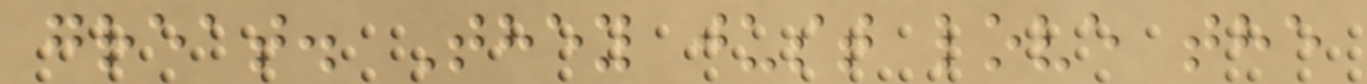great. They just love the
